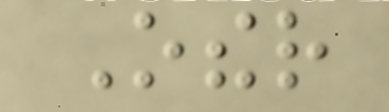Other
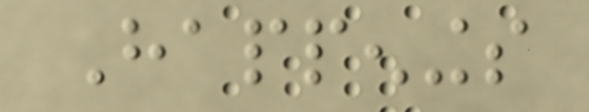Happenings
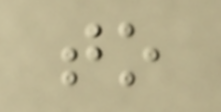to
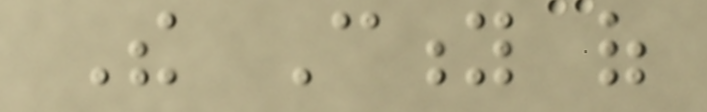The City of
